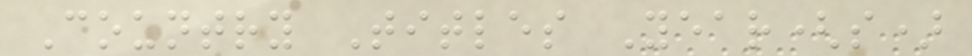Country Titles Year(s)
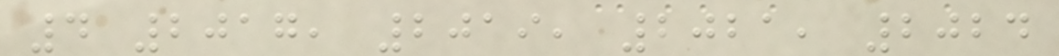4 2017, 2019, 2021, 2024
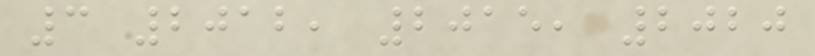3 2012, 2015, 2020
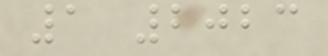1 2023
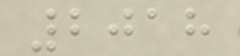2018
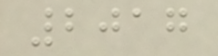2017
